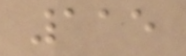115
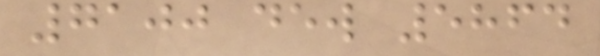7100 dew 5864
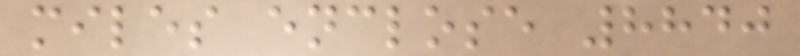miles enclose 8840
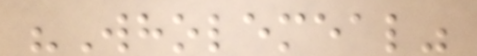"Wholemeal"
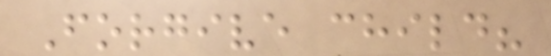Forgive child?
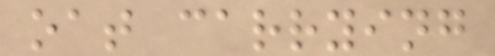oat carrying
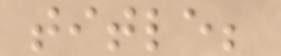title;
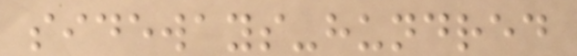sideways-hundred
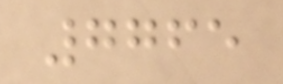7765
